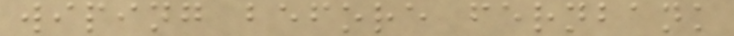wiping before fernbank
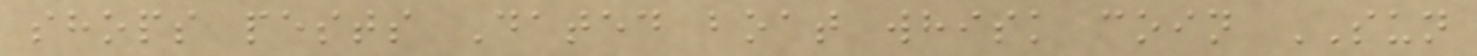shops pests Dated boat whisk coin SUN
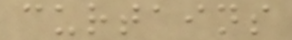curtains
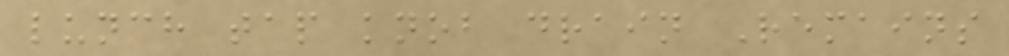lunch tap knob drain Remains
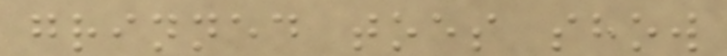grinned toes show
